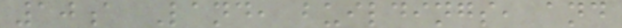10a Land, buildings, and
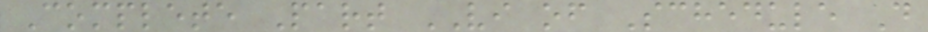Complete Part VI of Schedule D
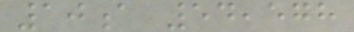10a 54,578
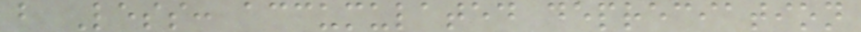b Less: accumulated depreciation
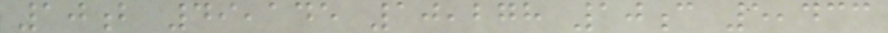10b 49,145 10,278 10c 5,433
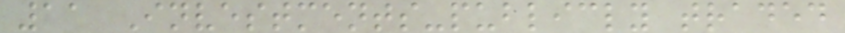11 Investments-publicly traded
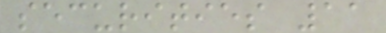securities 11
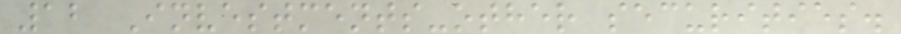12 Investments-other securities.
